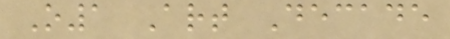O1 Art Decade
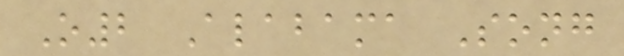O2 Alabama Song
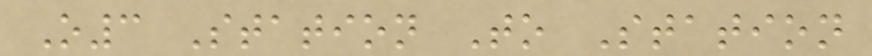O3 Station To Station
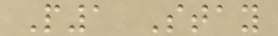P1 Stay
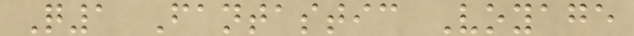Q1 Fantastic Voyage
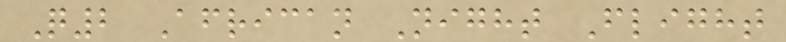Q2 African Night Flight
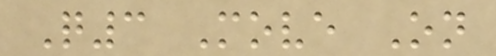Q3 Move On
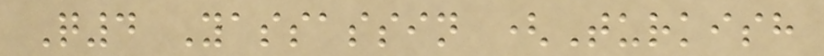Q4 Yassassin (Turkish
